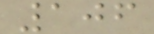106
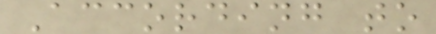According to
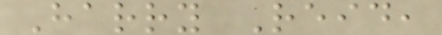Harry Reid,
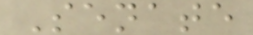Senate
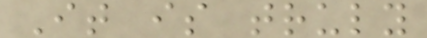It is truly
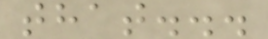that...
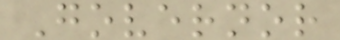Governor
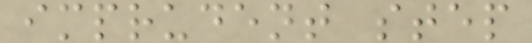imprudent step
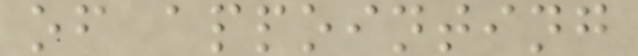of appointing
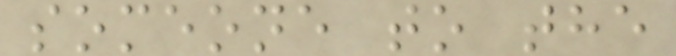someone to the
